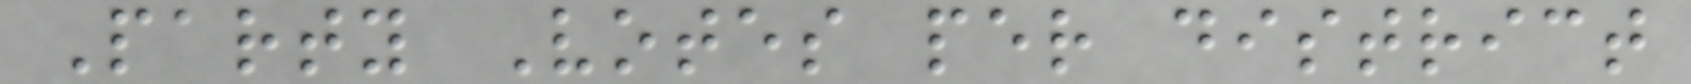Party Votes per district
